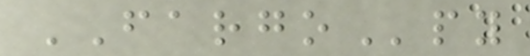FARGOpy
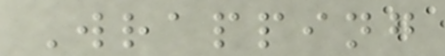Wrapping
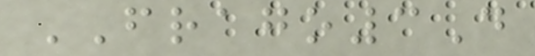FRAGO3D
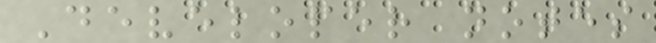Developer notes
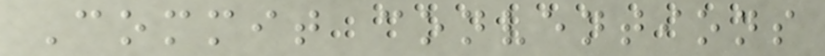Commit conventions
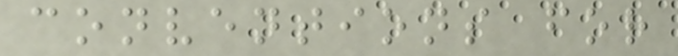conventions for
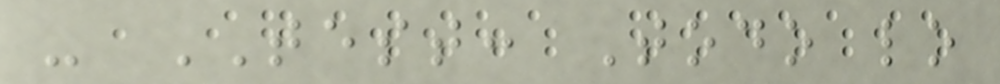- TEST: Todo lo
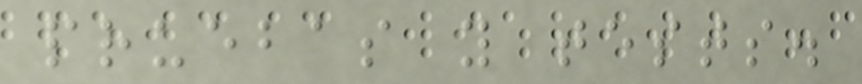pruebas y tests.
